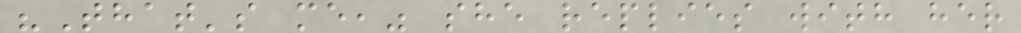"That's me," she replies with her
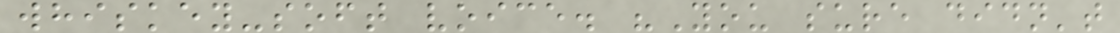whiskey-soft voice. "You sure didn't
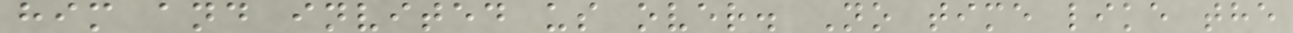him and invited us over. No time like the
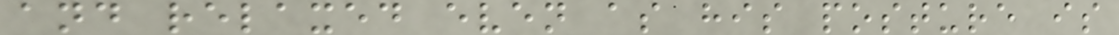and relaxed even as his posture is
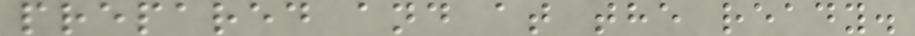prepared and at the ready.
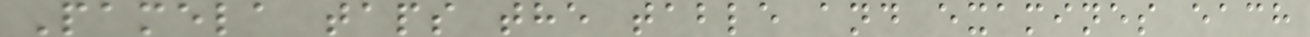Pamela taps the table and examines each
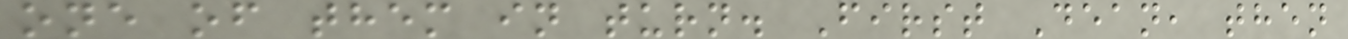one of them in turn. First Dean, then
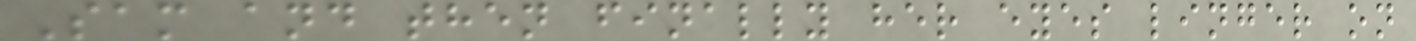Sam and then finally her eyes linger on
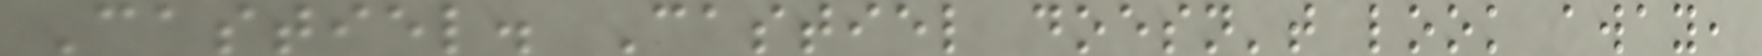Castiel. Castiel doesn't look away,
